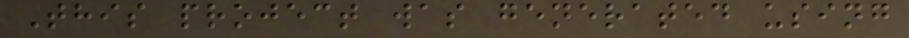This project was generated using
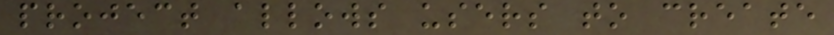project allows users to create
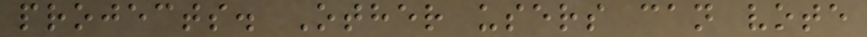projects. Other users can vote
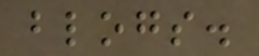blogs.
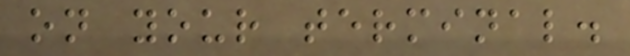on your terminal.
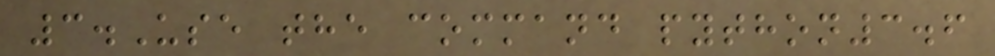3.Use the command python3.6
